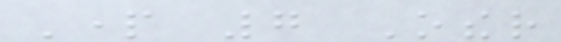Part 7 Other
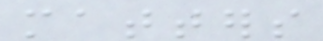matters
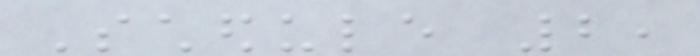Schedule 2,
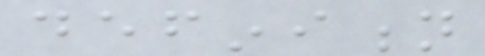definition
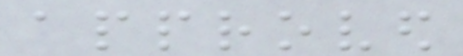approved
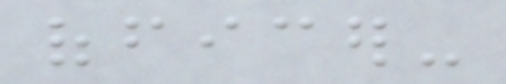officer-
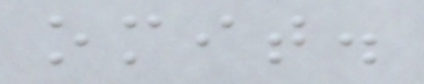omit.
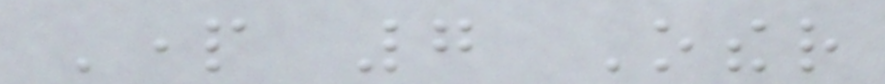Part 7 Other
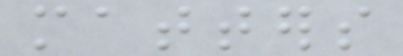matters
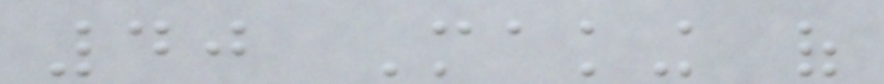40 Making of
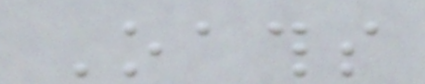Oaths
